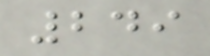249
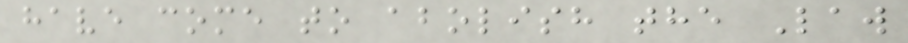have come to abolish the Law
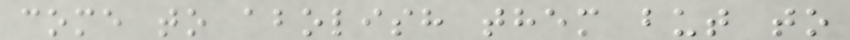come to abolish them but to
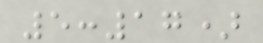5:17)
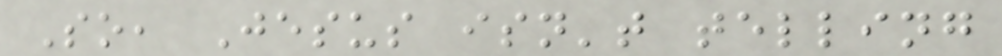So, Jesus isn't telling
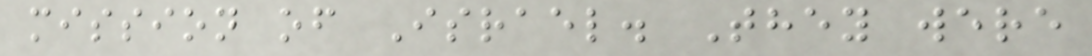mission of Israel. They were
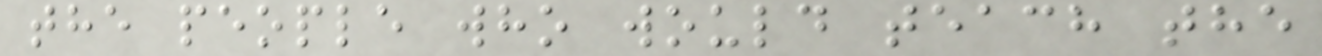the people who would teach the
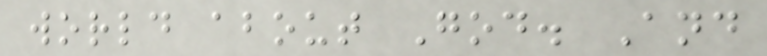world about God. And
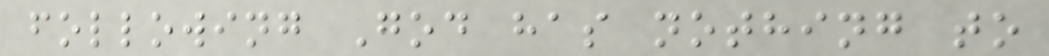following God has nothing to
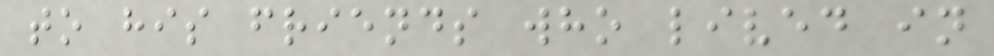to his friends who lived in
